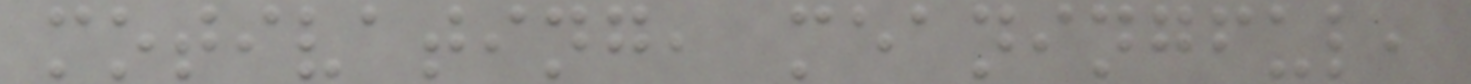motivating, meaningful,
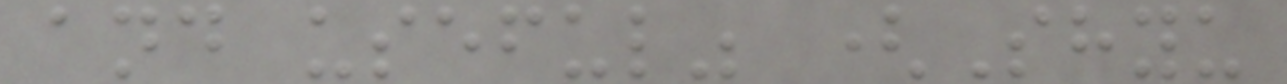and useful" (Shyu
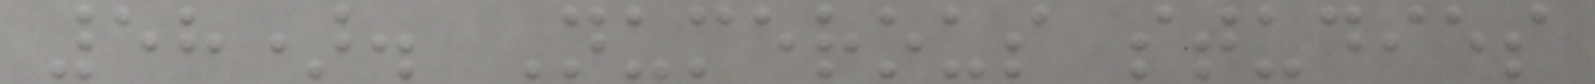58). Numerous studies
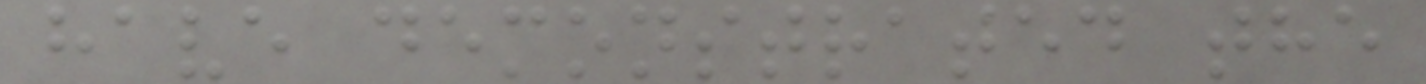have demonstrated the
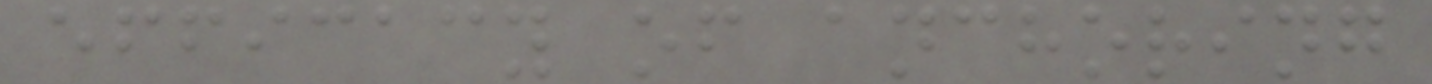efficacy of anchoring
